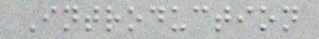Introduction
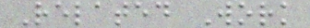Related Work
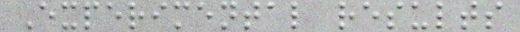Experimental results
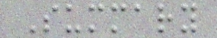Summary
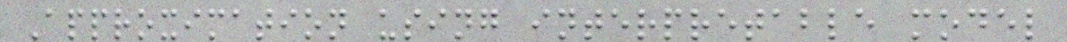Approximation using interpretable model
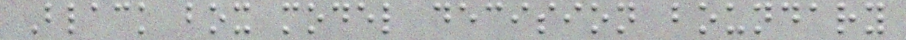Black box model decision boundary
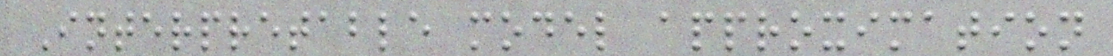Interpretable model approximation
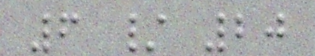6 / 20
